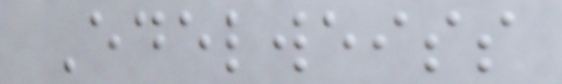Edelweiss
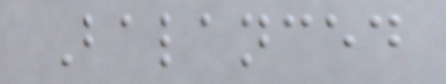Balanced
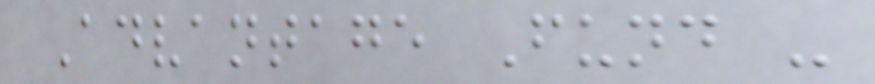Advantage Fund -
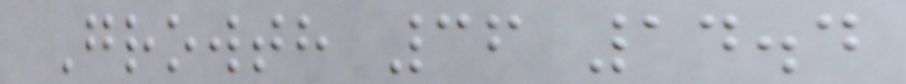Growth 36 14.4
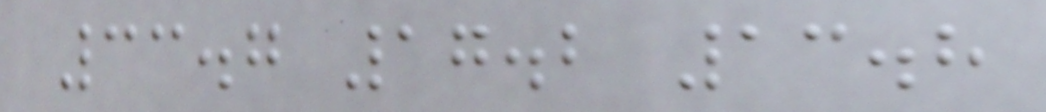33.7 17.2 13.8
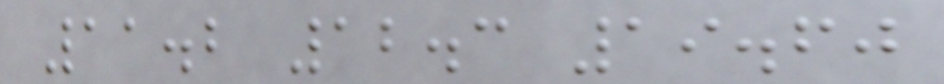11.2 12.3 19.60
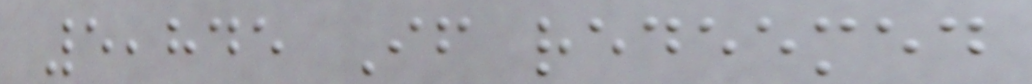5,845 If redeemed
